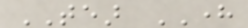TEAR HERE
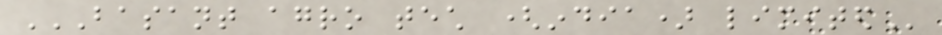BASANT AGRO TECH (INDIA) LIMITED
